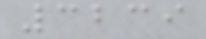3239
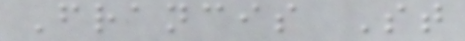Francis St
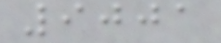9001
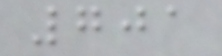701
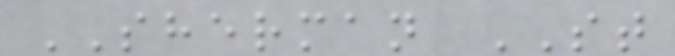SHERMAN ST
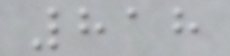818
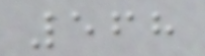568
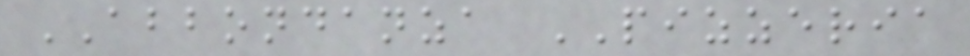ABBONDANZA PIZZERIA
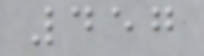457
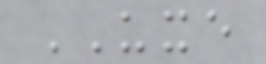UXE
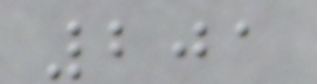201
